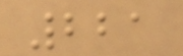221
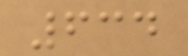634
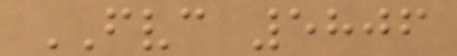FVC 5806
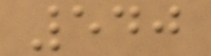540
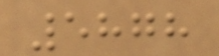5878
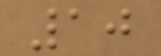10
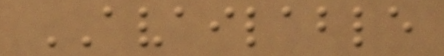AVAILABLE
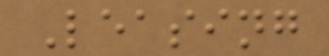Leasing
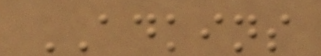ADKINS
